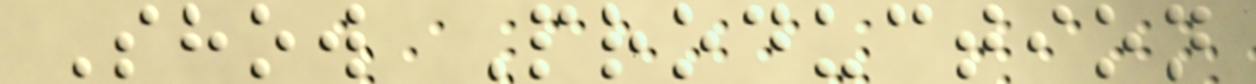Show Production
